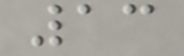13
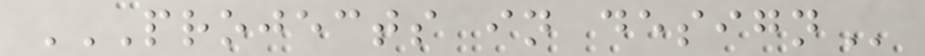PROJECTS IN DESIGN
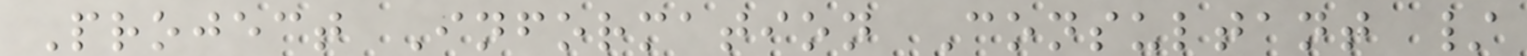Project Information Consultant /
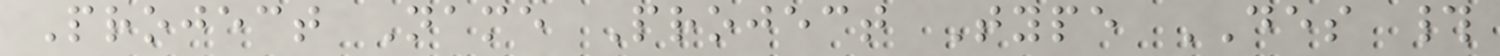Project Name Project Type DES #
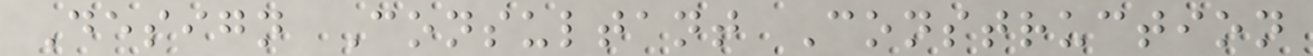Design Consultant Construction
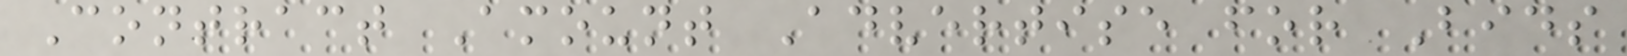Contract Amount Advertise for Bids
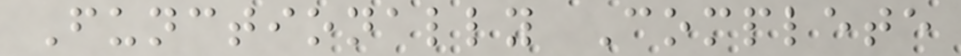Functionally Complete
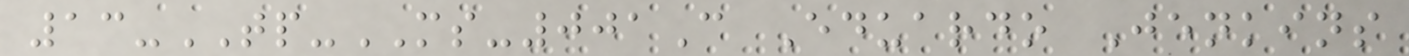13-TP-MS-001C Eduardo Jenkins
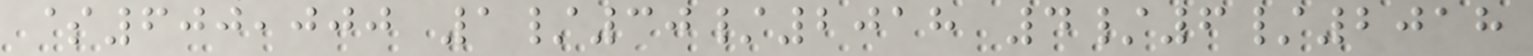$600,000 1/30/2018 4/6/2018
